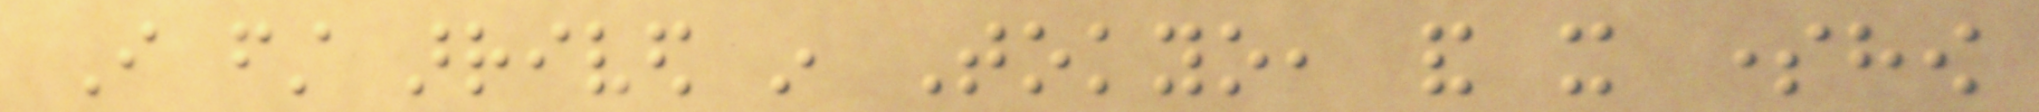I first arrived in Tokyo, and it somehow
